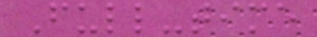Full-time
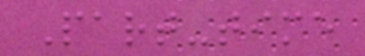Part-time
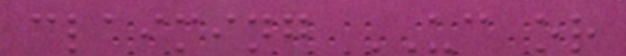claiming UC or
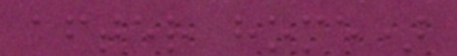after home)
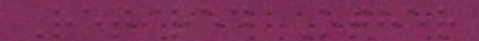Retired Other
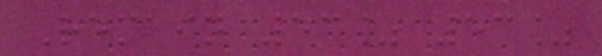Remain 53% 53%
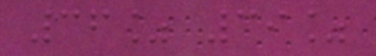36% 39%
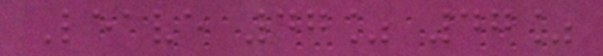Leave 47% 47%
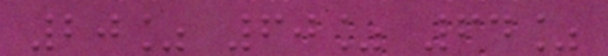20% 60% 64%
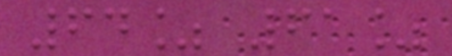64% 61%
